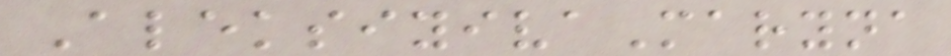AleksiyivaMaryna
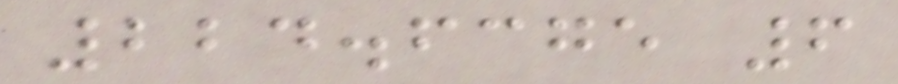224.6375 6
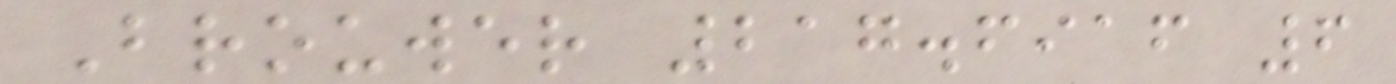Brouwer 217.6916 6
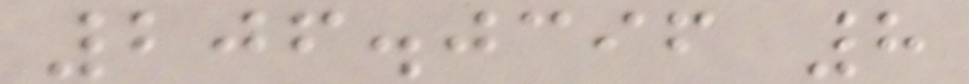206.0396 8
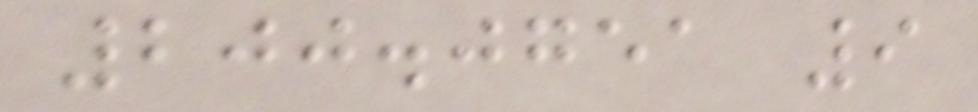200.0751 9
